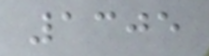1305
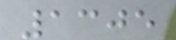1305
